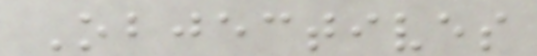Objectives
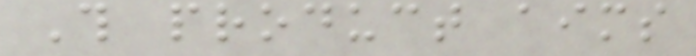This product aims
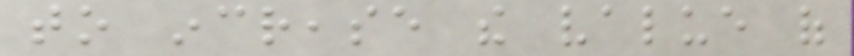to increase the value of
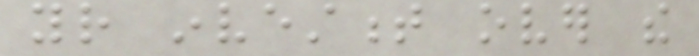your investment over the
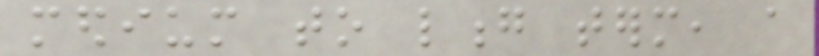medium to long term, a
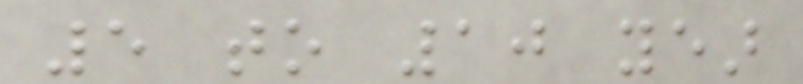5 to 10 year
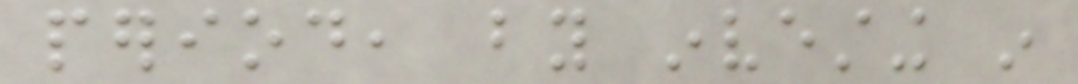period, by investing in
